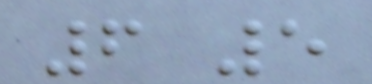6 5
